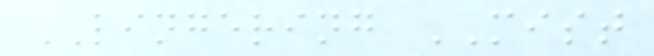LINGERING MIST
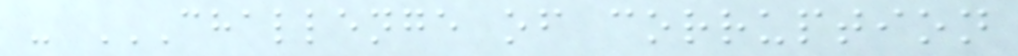- CHALLENGE OF CORRUPTION
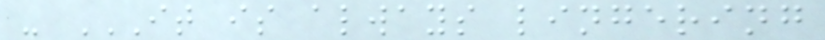- IT IS ALWAYS LINGERING
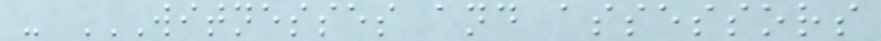- WITNESSES AND ASSESSORS
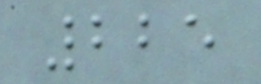225
